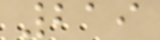219
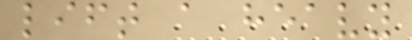lift a heavy
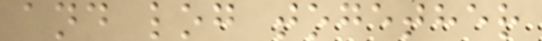and log together
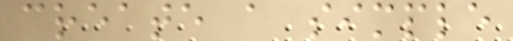create a simple
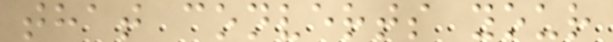that converts your
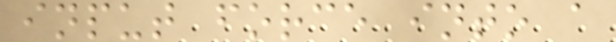input force into a
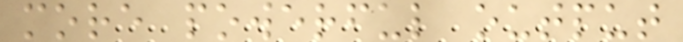more powerful output
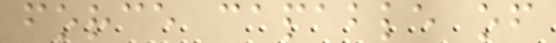force capable of
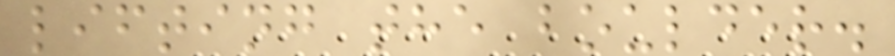lifting the boulder.
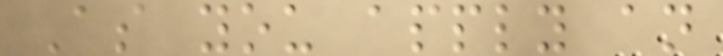As you apply an
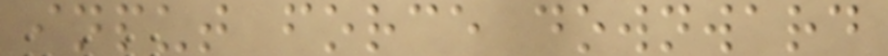input force downward
